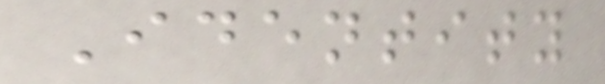Identity
